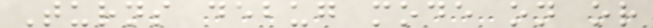Turns debug mode on or
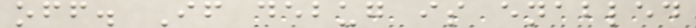off. If debug is enabled
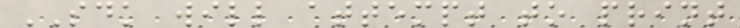SDK will attempt to print
